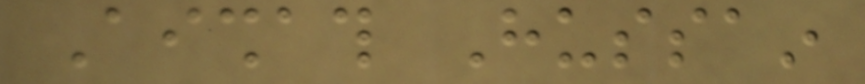Aishath Hussain
